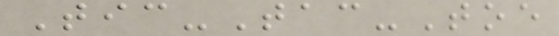Tic-Tac-Toe
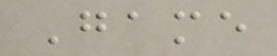Game
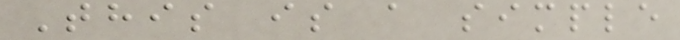This is a simple
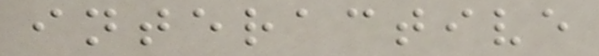interactive
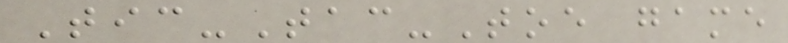Tic-Tac-Toe game
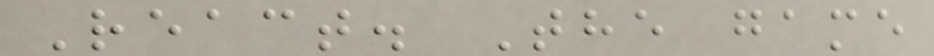React. The game
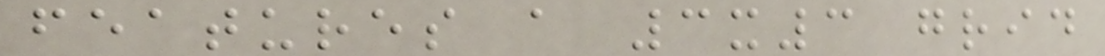features a 3x3 grid
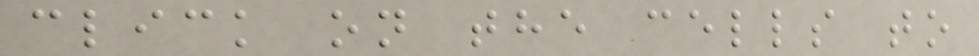click on the cells to
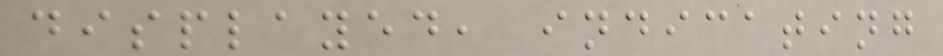displayed, indicating
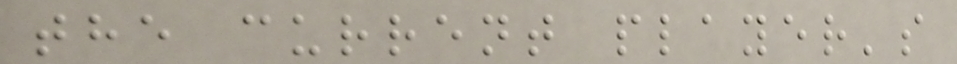the current player's
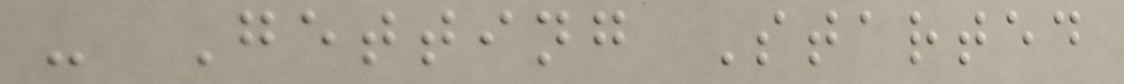- Getting Started
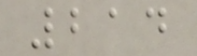214
